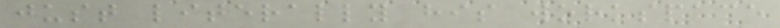just literally his workspace
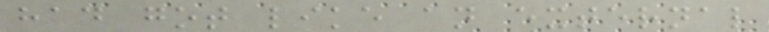had got like an external
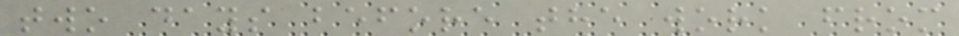two days before the work from
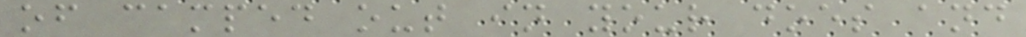of camped out in your does and
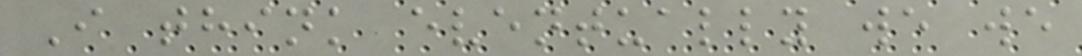I think eventually we we
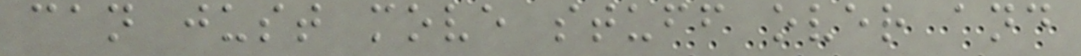can just move stuff over and
